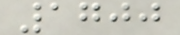1700
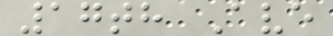17th Ave
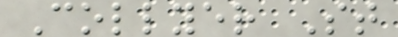Collyer St
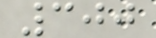300
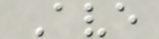Ave
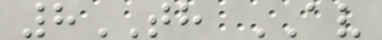8TH AV
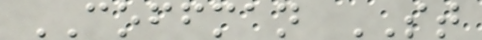COFFMAN ST
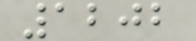1202
